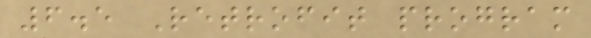6.5 Retrofit program
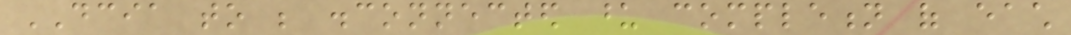DCIA to be disconnected upon completion of each
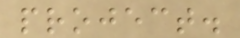project.
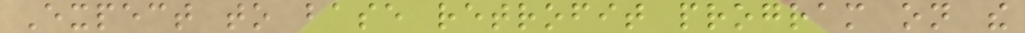Expect to base retrofit program on the
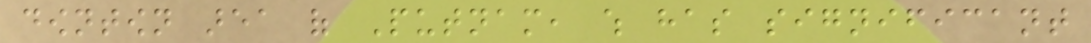downtown area of Putnam, which has significant
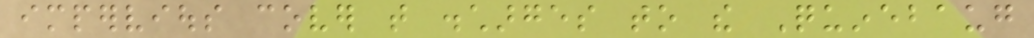impervious cover that discharges to the Quinebaug
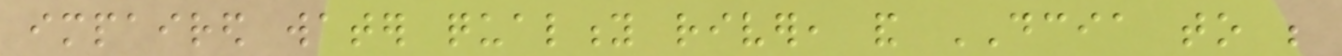impaired water quality river, and DCIA to be
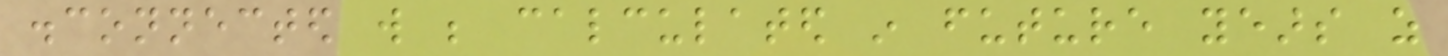disconnected will be calculated in future years as
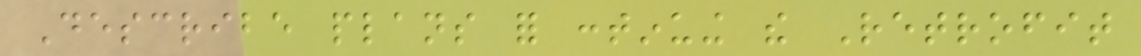Describe plans for continuing the Retrofit
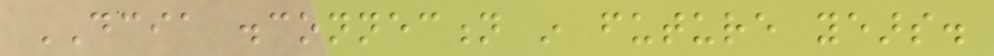DCIA disconnection in future years.
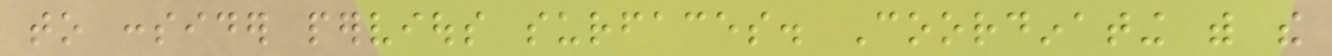to consider pervious surfaces. Coordinating with the
